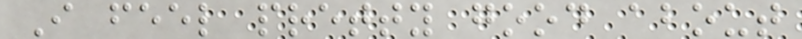I feel pretty good about
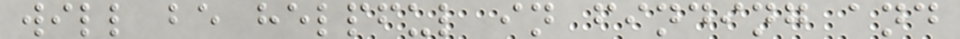will be helpful in finding and
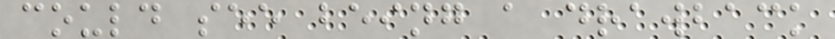could see being a drawback
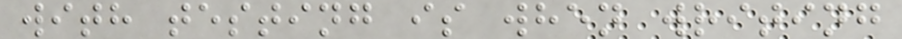with testing is when writing
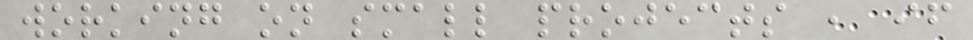working on small projects , if
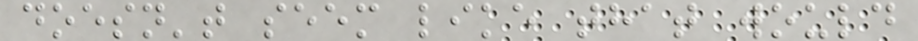doesn't seem like that would
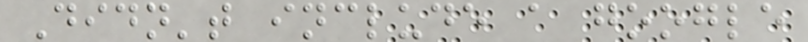Didn't include a google
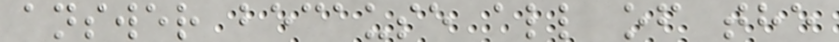answer because all of the
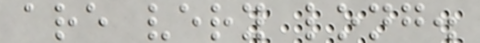are very long.
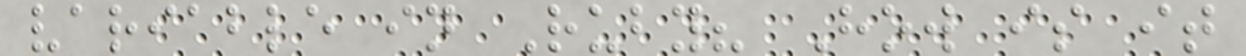variable in Ruby? How is it
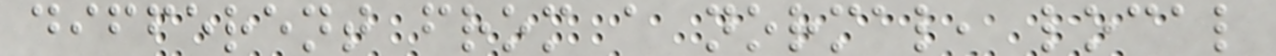different from a normal, local
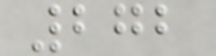272
